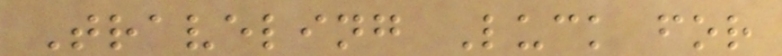Traveling Luck for
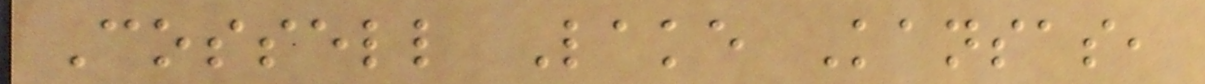Cossell Lake Kansas,
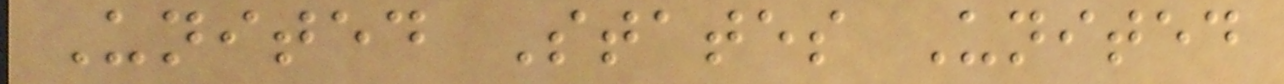United States United
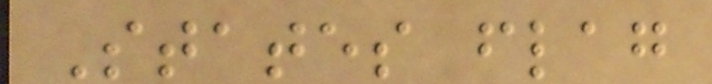States flag
